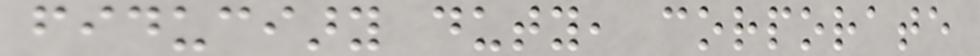fiduciary duty, corporate
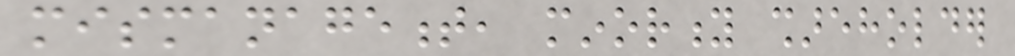mismanagement, minority shareholder
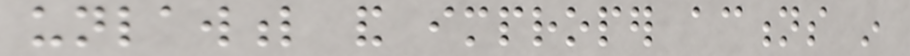unlawful and improper actions in
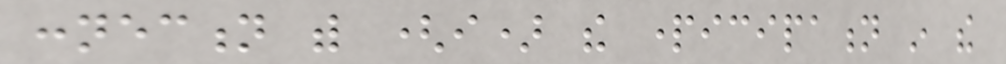connection with (i) the participation in the
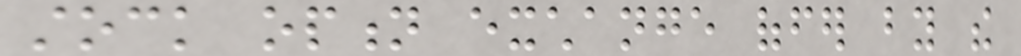stock option exchange offer by the
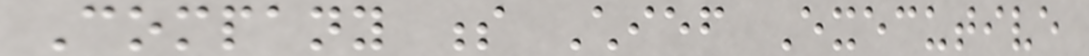Company s Chief Executive
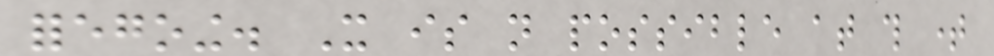foregoing. It is not possible at this time
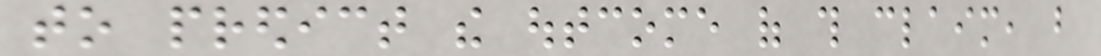to predict the outcome of this claim, but
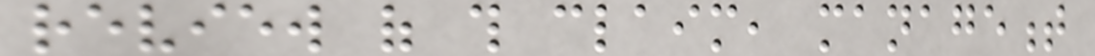review of this claim, management
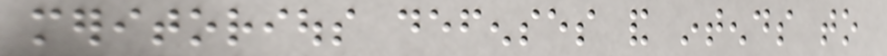meritorious defenses and intends to
